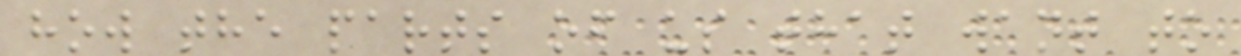how the parts of us that want to
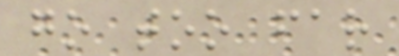go too far
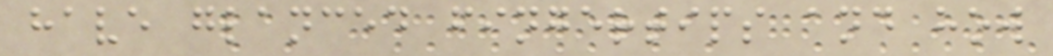have glanced fingertips and how
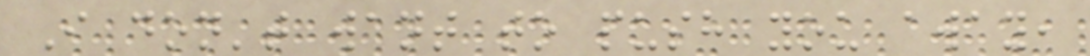I don't want to push you away,
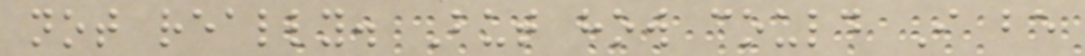not really. But how could I be
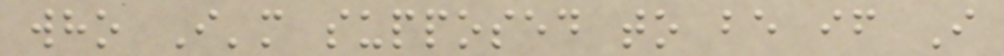who I'm supposed to be if I
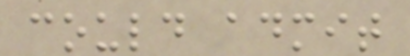could admit
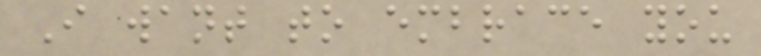I want to embrace you
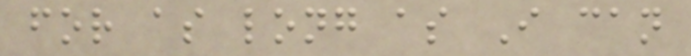for as long as I can
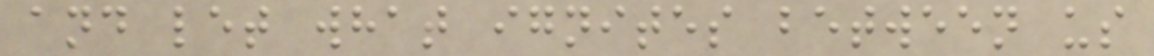and let what ignites between us
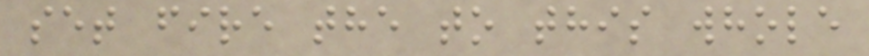set fire the to this whole
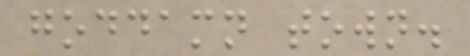goddamn town.
